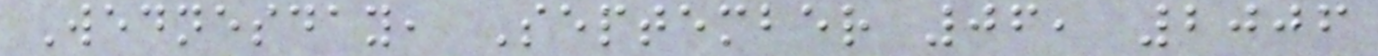Wednesday, September 06, 2006
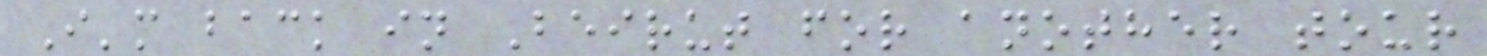I'm back in Beirut for another tour
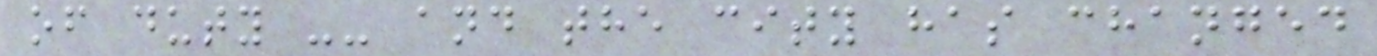of duty -- and the city has changed
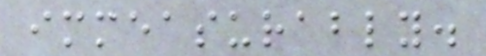immeasurably.
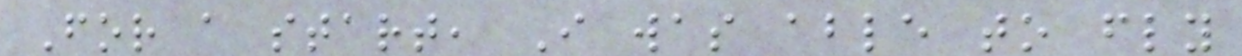For a start, I was able to fly
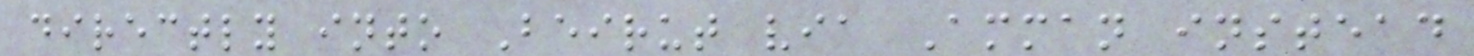directly into Beirut via Amman instead
